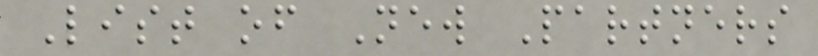List of New Partners
